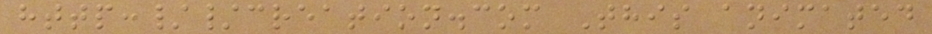http://creation.com This animated
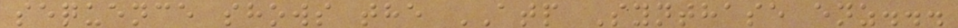sequence shows the ATP Synthase enz...
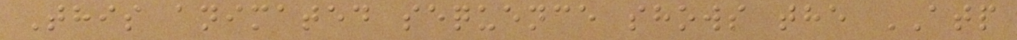This animated sequence shows the ATP
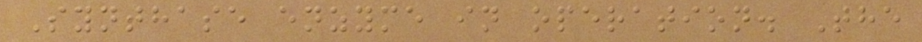Synthase enzyme in operation. The
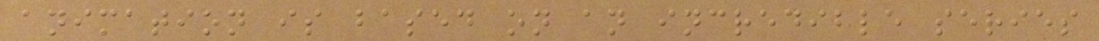animation is based on an incredible series
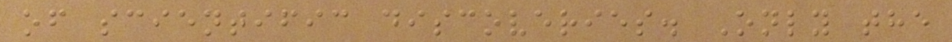of scientific discoveries. Only the
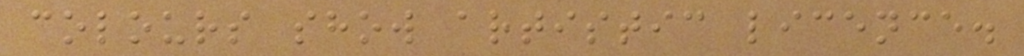colours show artistic licence.
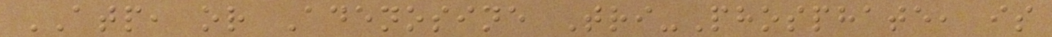ATP, or Adenosine Tri-Phosphate, is
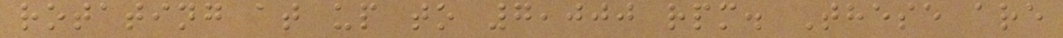rotating at up to 7,000 rpm. These are
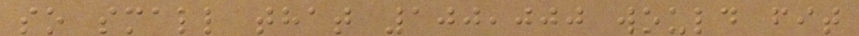so small that 100,000 would fit
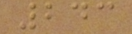243
